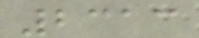2313
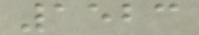1523
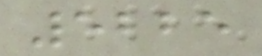5225
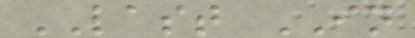LAST IN
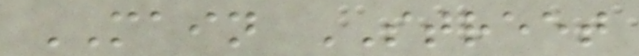MAIN STREET
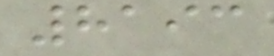8193
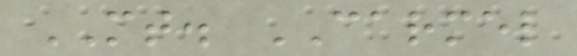MT. CARMEL
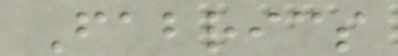Fabrics
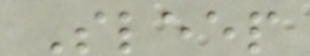Sleep
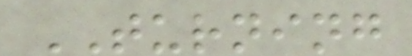TURNING
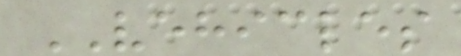VEHICLES
